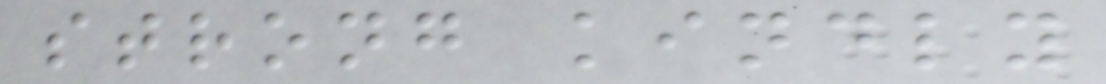strong kindly
